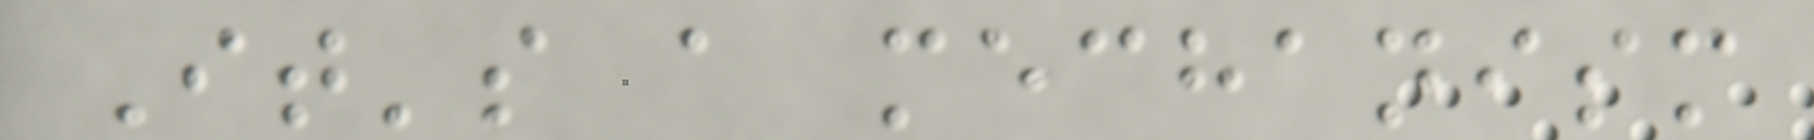It's a mechanism
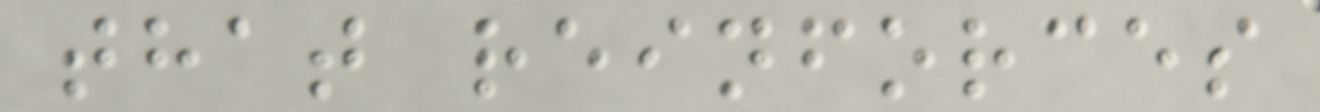that reinforces
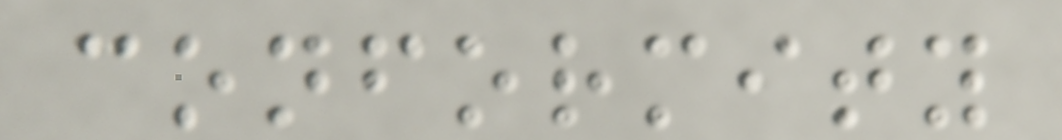conformity
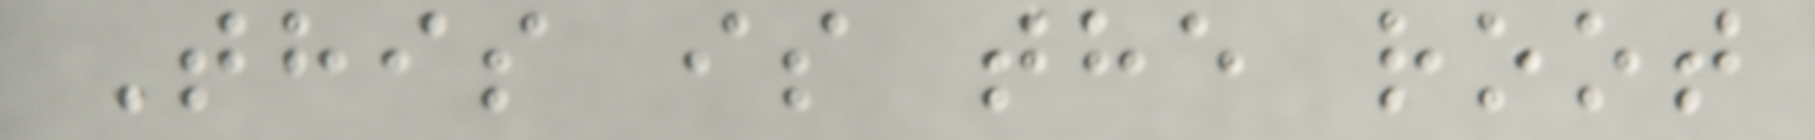This is the root
